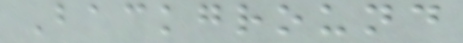Background
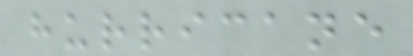hurricane
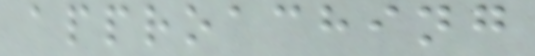approaching
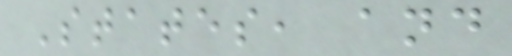States, and
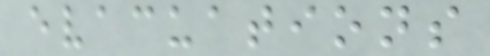evacuations
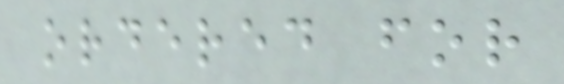ordered for
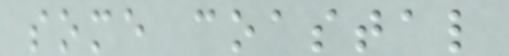some coastal
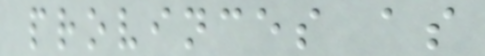provinces as
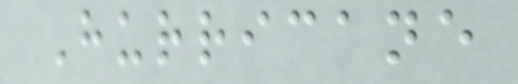Hurricane
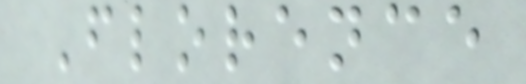Florence
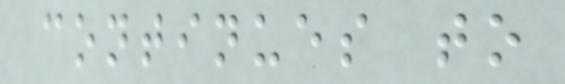continues to
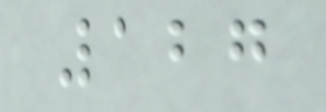127
